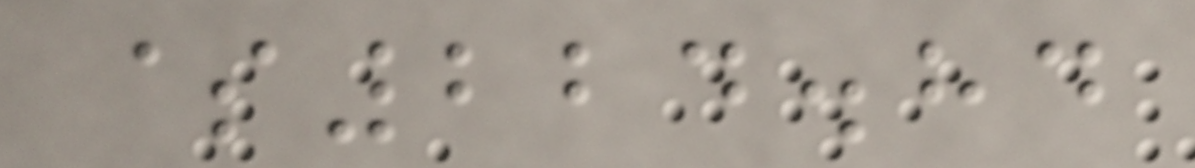$224.84
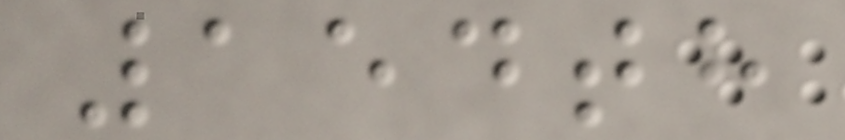154th
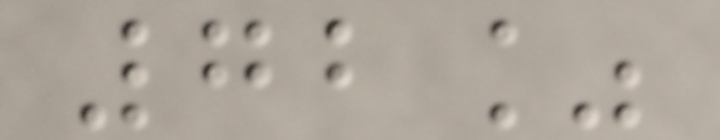72%
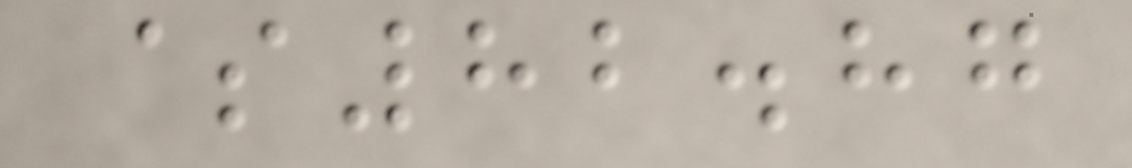$82.87
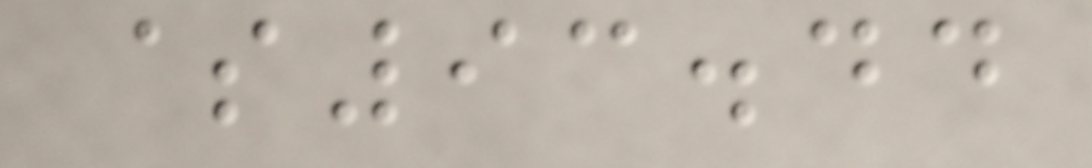$93.44
